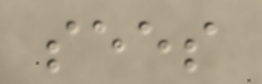sees
